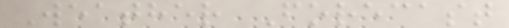Weather Forecast
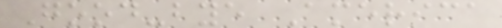Good-bye America
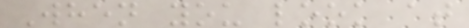When you look at
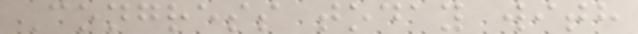Congress today with
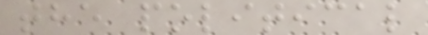the political
